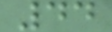44
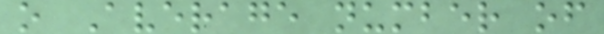o Average number of
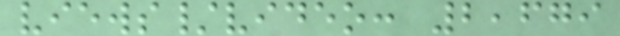views/video: 2,679
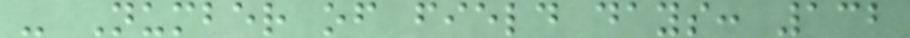- Number of field days: 132
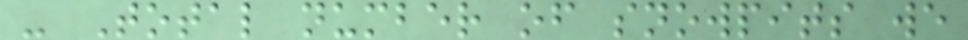- Total number of snowpits we
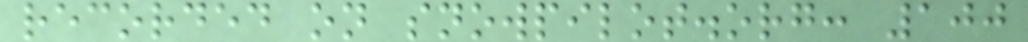recorded on snowpilot.org: 100
